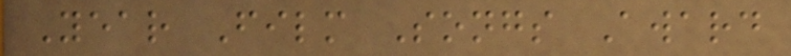Year Film Songs Award
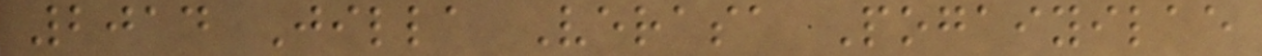2014 Jilla Verasa Pogaiyilae
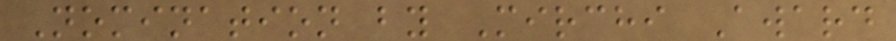Nomination by Mirchi Award
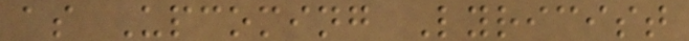as Upcoming Lyricist
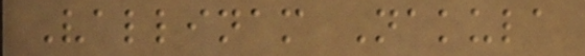Vallinam Nakula
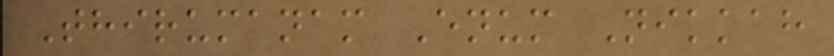Thirumanam Enum Nikkah
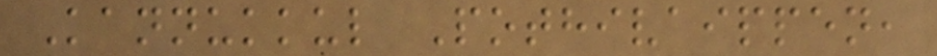Kannukkul Pothivaippen,
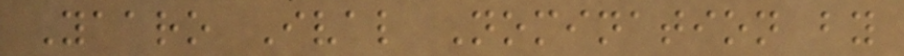Yaaro Ival Nomination by
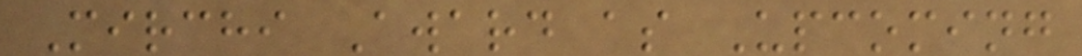Mirchi Award as Upcoming
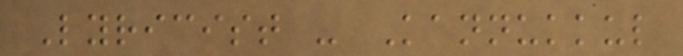Lyricist - Kannukkul
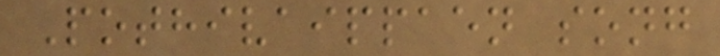Pothivaippaen song
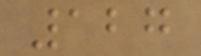127
